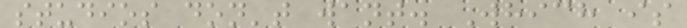studios don't want. Which is
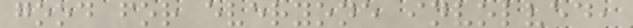good for everyone involved,
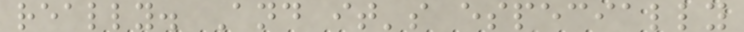really. And it's especially
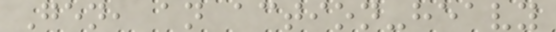Gen, an action-heavy
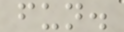fun.
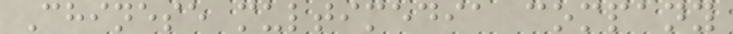Chinese multimedia company
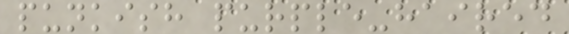punkish purple-haired
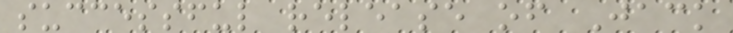successful release of Jack
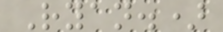Ryan.)
